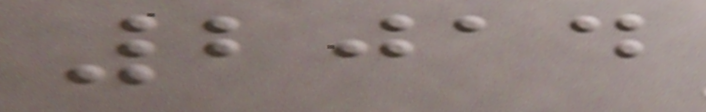2014
